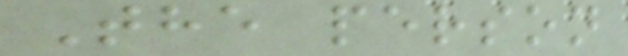The person
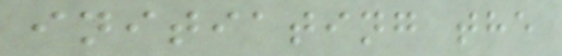initiating the
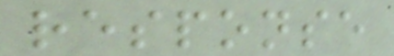response
